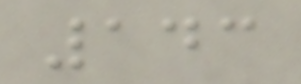143
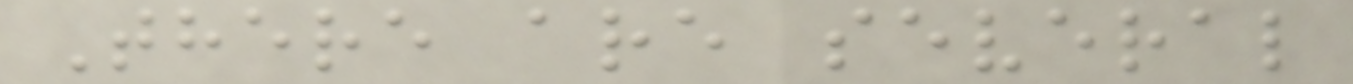There are several
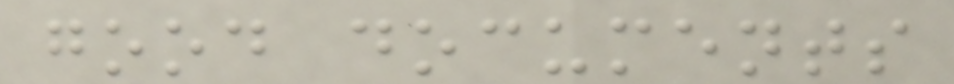good documents
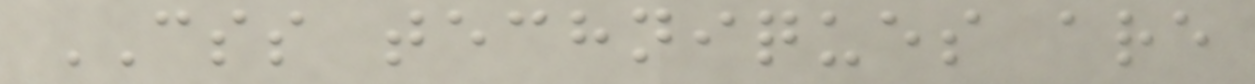CSS techniques are
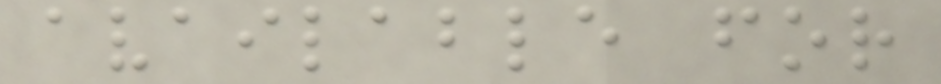available for
